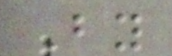By
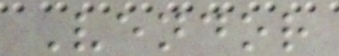Vendor
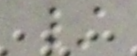/
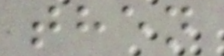then
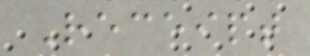Receipt
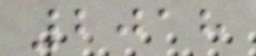2018
